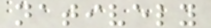natively
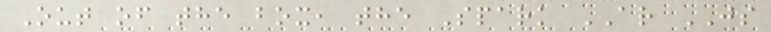Out of the box, the Spark AR JS
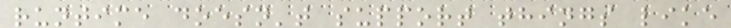runtime doesn't support things like
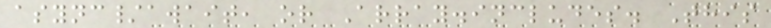async/await, or Array.includes. This
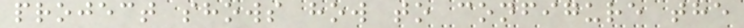project shows how to configure the
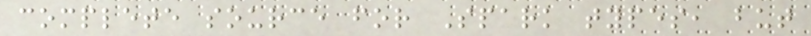complete source for Spark types, but
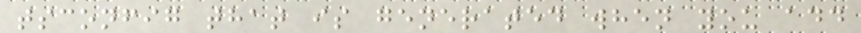tsconfig that is generated when you add
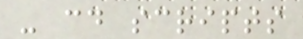- cd scripts
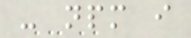- npm i
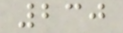230
